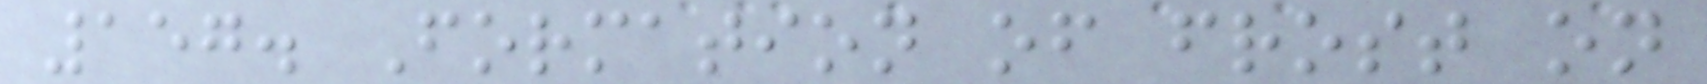157. Formation of frost on
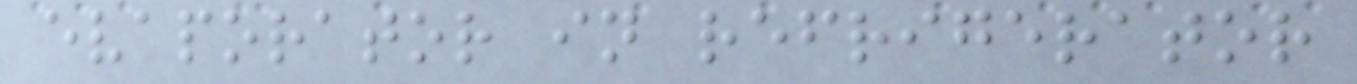evaporator in refrigerator
